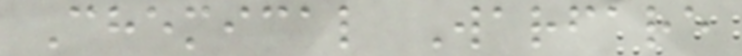Chemical Warfare
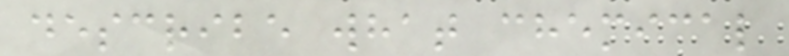describe what chemical
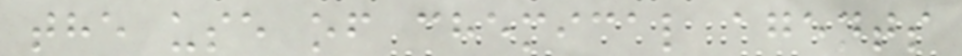the use of chemical agents
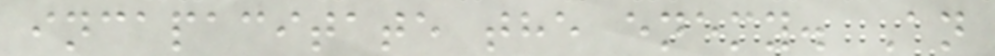incapacitate the enemy. An
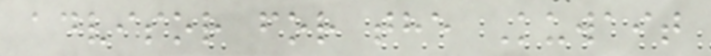advisor for the Kuwait
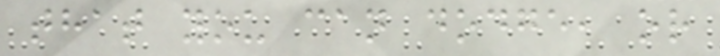that you can dodge, or
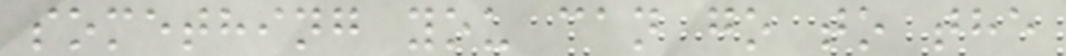something you can go to the
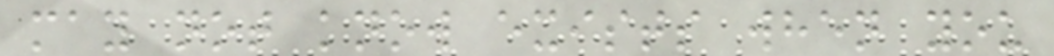may not know exists when you
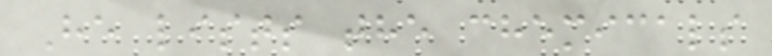He lists the chemicals
